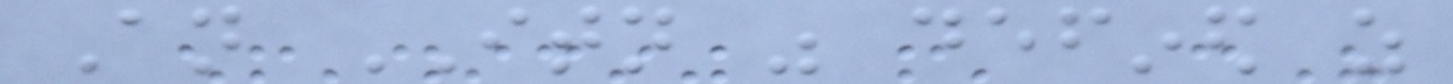An ITN was defined as
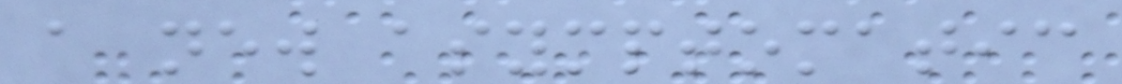a new asymptomatic
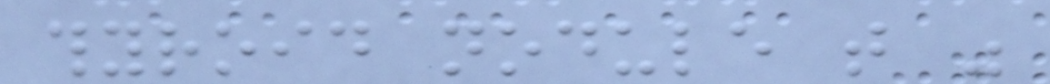thyroid nodule that was
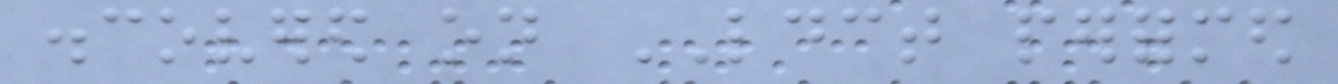discovered on LDCT performed
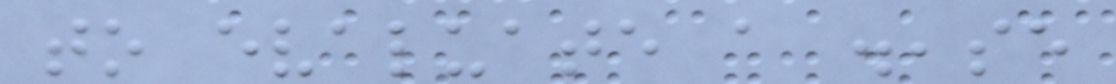to evaluate a disease
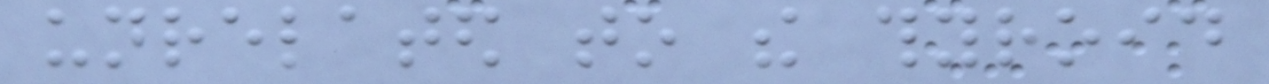unrelated to the thyroid
